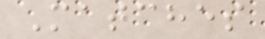Matches
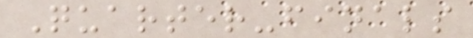Quarter-finals
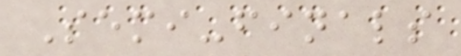Semi-finals
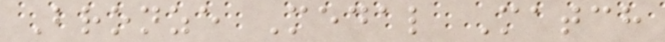Bronze Medal Match
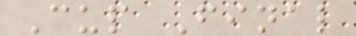Cup Final
